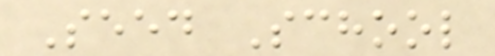Seed School
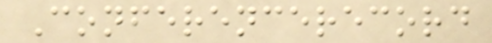Conferencerecord
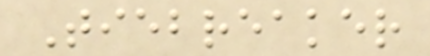Tiebreaker
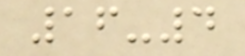16-4
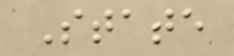State
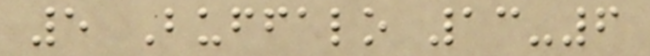5 Buffalo 13-6
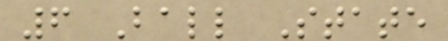6 Ball State
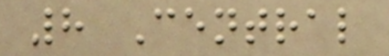8 Central
